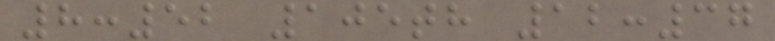8:52 105th 12:37
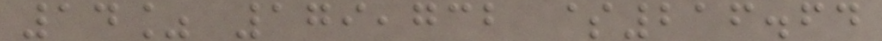14% 179,732 $216.64
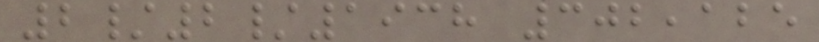2/2/1938 302,125
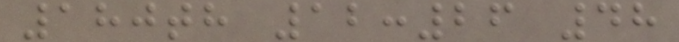180th 12:26 48
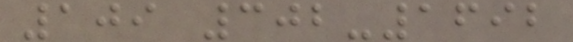109 302-1692
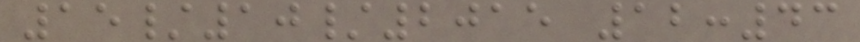15/10/2015 12:43
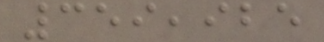359,925
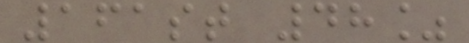161st 48%
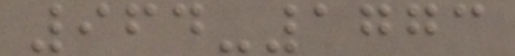964-1773
